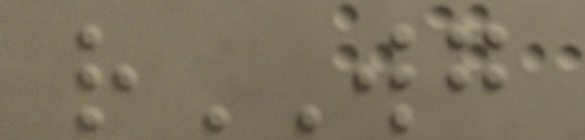rWG
